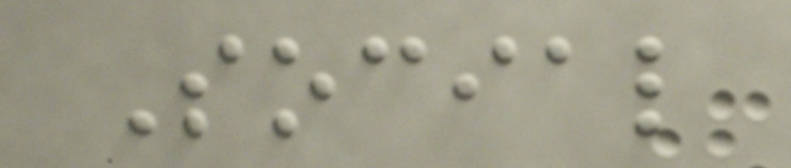Social
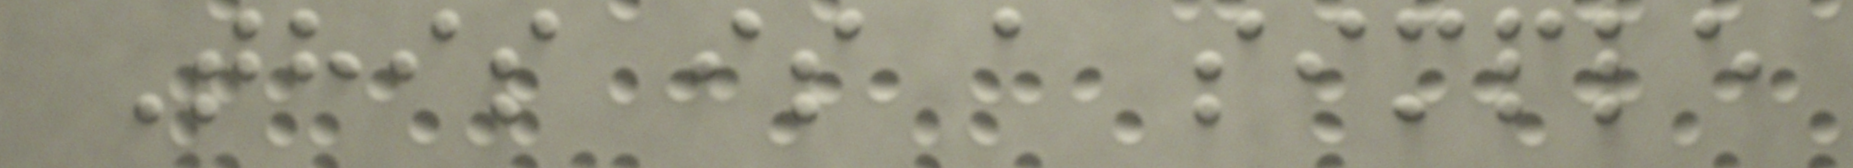This is a simple
